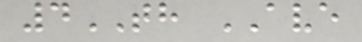4TH AVE
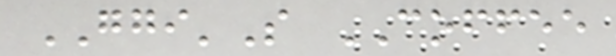GGI'S COFFEE
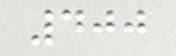400
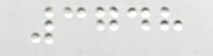3748
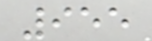955
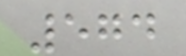574
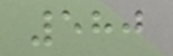580
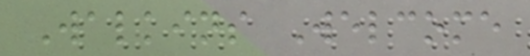Walkins Welcome
